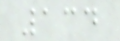134
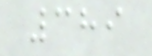389
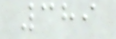389
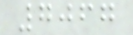7067
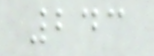243
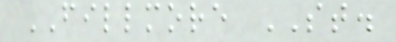FILLMORE ST.
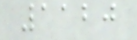1120
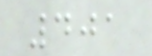401
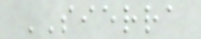SIERRA
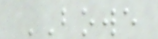BOWE
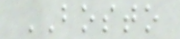BOSTO
